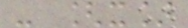- [x]
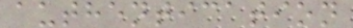authentication
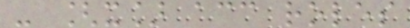- [x] acc roles
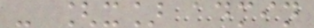- [x] admin
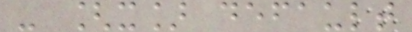- [x] default
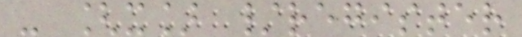- [x] /register
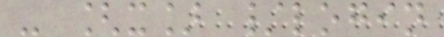- [x] /login
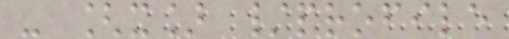- [x] /profile
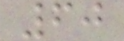60
